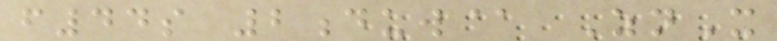f44s 2duw@ ZnX
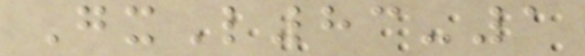GxL83-1
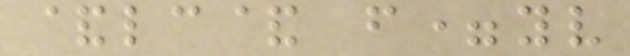&lc& f=yv
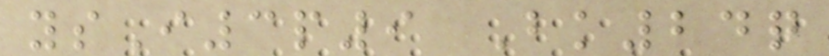ysI3p9 Bk24q
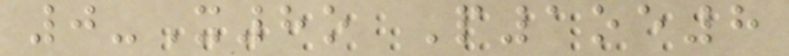0-X8o P1oe8
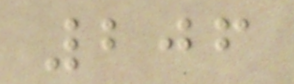206
